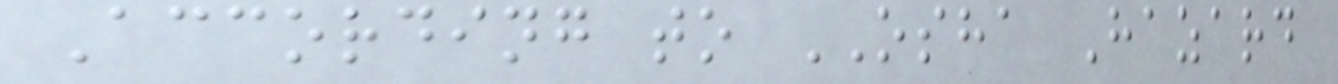According to OSHA Hazard
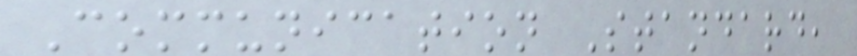Communication Standard,
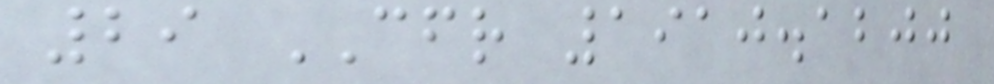29 CFR 1910.1200
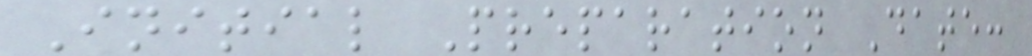Initial Preparation Date:
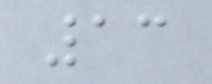13
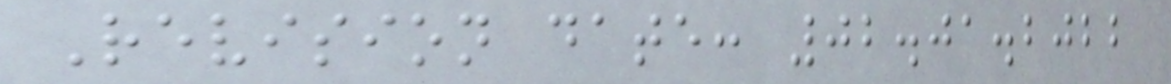Revision date: 02.01.2022
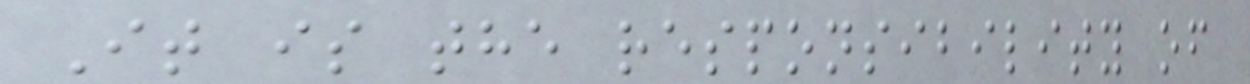It is the responsibility of
